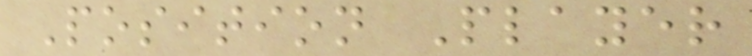Position Player
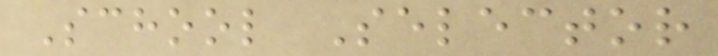School Selector
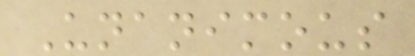Unanimous
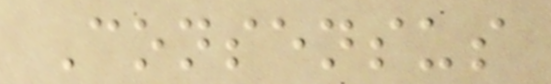Consensus
